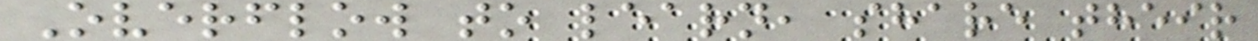Overflow to learn, share their
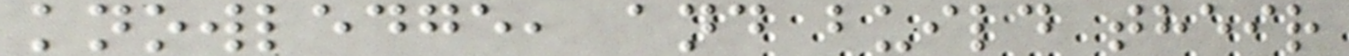knowledge, and build their
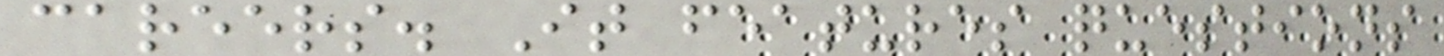careers. It features questions
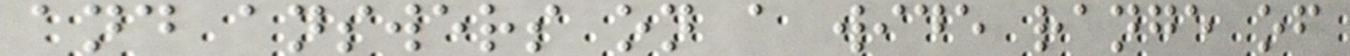and answers on a wide range of
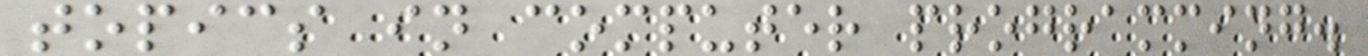topics in computer programming.
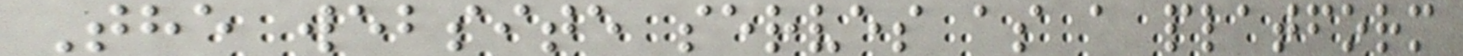The website serves as a platform
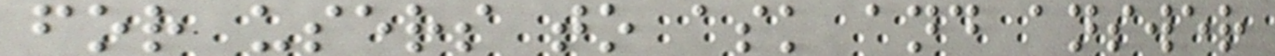for users to ask and answer
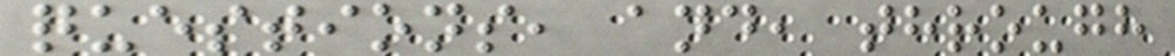questions, and, through
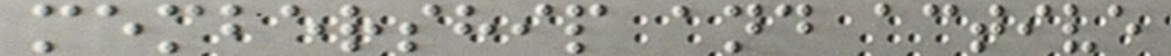membership and active
